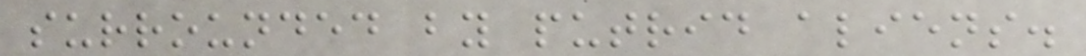surrounded by putrid aliens.
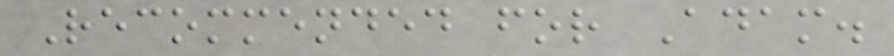Recommended for Adam.
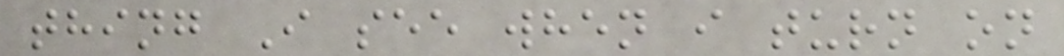thing I see when i turn on
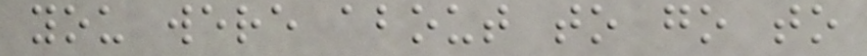you were about to go to
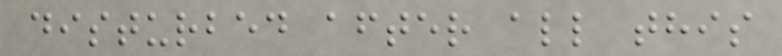disturbed after all this
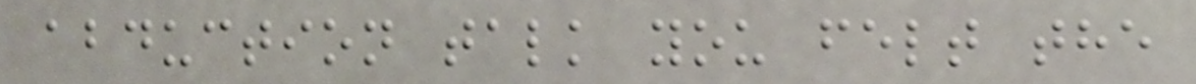abduction talk you felt the
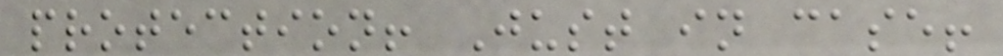protection! Just in case!
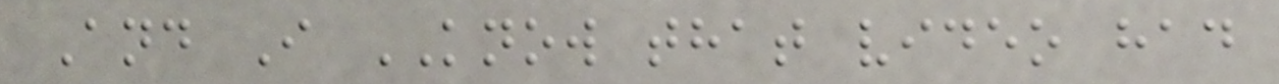And I KNOW that video had
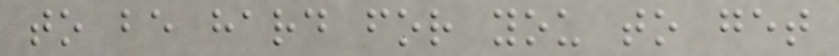to be hard for you to get
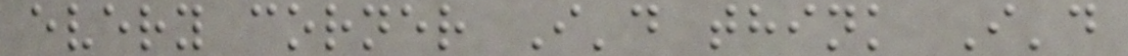every corner I'd think I'd
